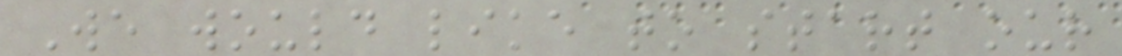We would like to start our
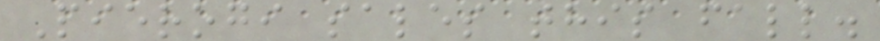Pierogi sales this fall.
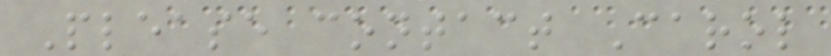Please contact Carol
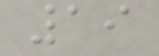19
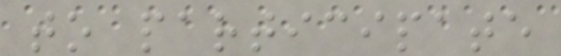to participate
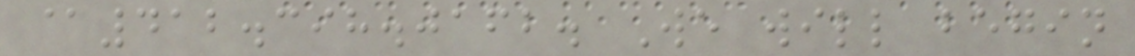@412.398.0162. We will begin
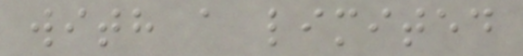with a limited
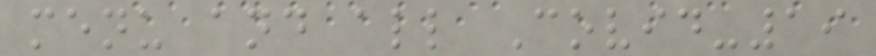menu and all Covid-19
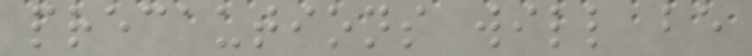precautions will be
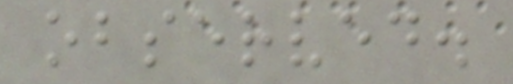observed.
